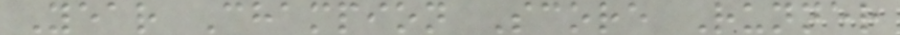Year Champion Score Runner
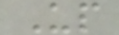Up
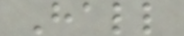Hall
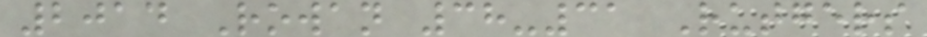2014 Rowan 38-31 Rutgers
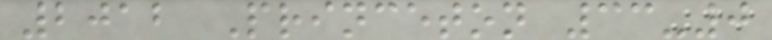2012 Princeton 33-0
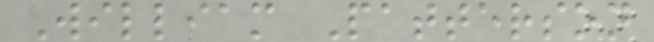William Patterson
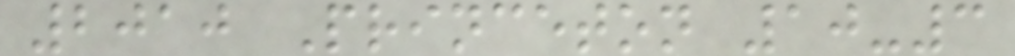2010 Princeton 10-3
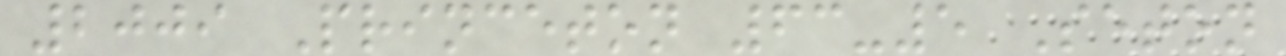2009 Princeton 63-5 Seton
